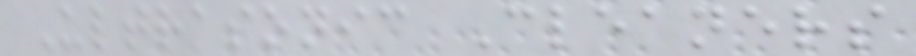Ultrasonic Cleaners
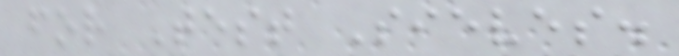for Test Sieves.
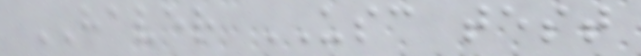HAVER USC test
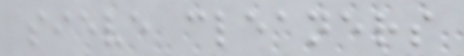sieve cleaners
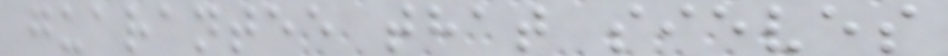guarantee that sieves
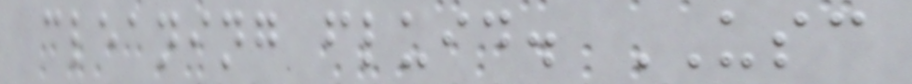cleaning fluid. USC
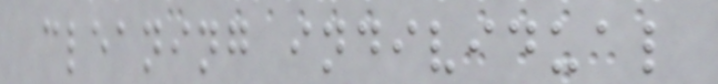cleaning individual
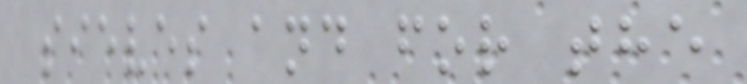sieves and for the
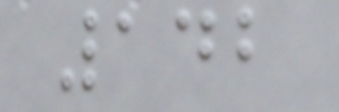142
